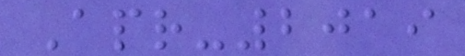Apr-2019
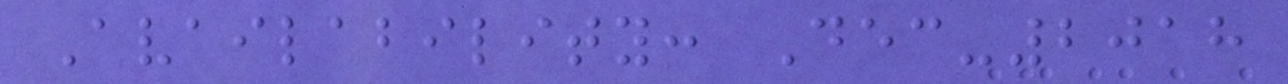Availability: Dec-2018
